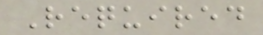Required
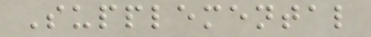Supplemental
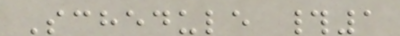Schedule #1
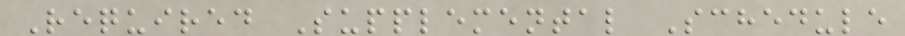Required Supplemental Schedule
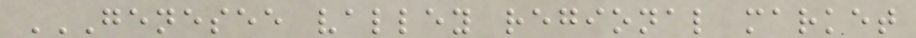GENESEE VALLEY REGIONAL MARKET
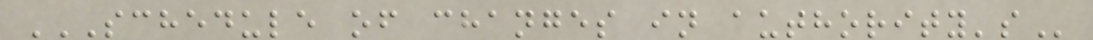SCHEDULE OF CHANGES IN AUTHORITY'S
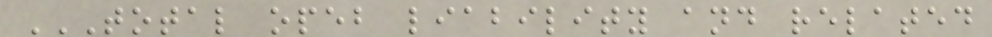TOTAL OPEB LIABILITY AND RELATED
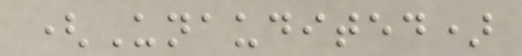(Unaudited)
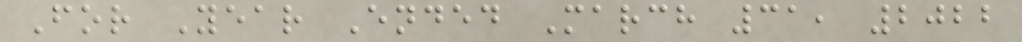For Year Ended March 31, 2022
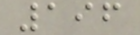196
